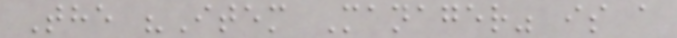The "Item Manager" is a
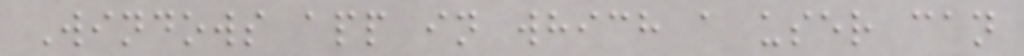Windows app in which a user can
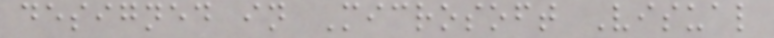designed in Microsoft Visual
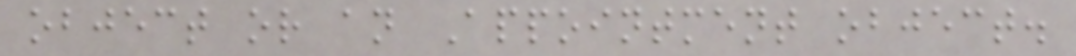object or an Appointment object.
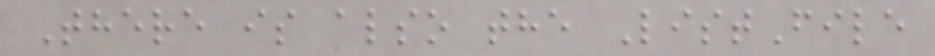There is also the ListFile
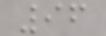96
